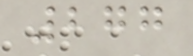277
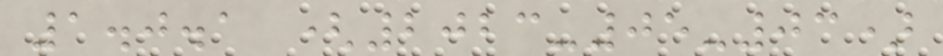1.0.1 (2023-05-03)
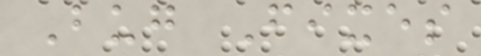Bug Fixes
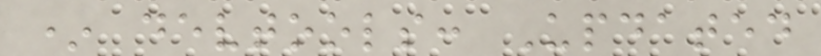* devtools: Updated
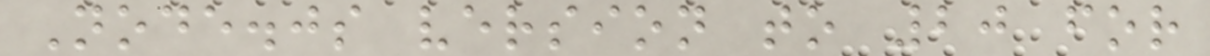Node.js version to 20 for
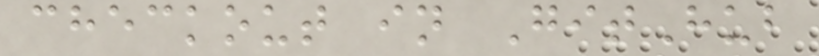checkout in GitHub
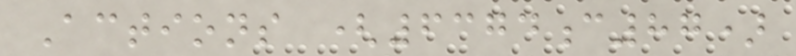Actions (6374c87)
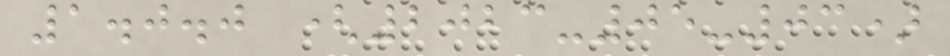1.0.0 (2023-05-03)
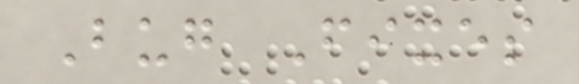Bug Fixes
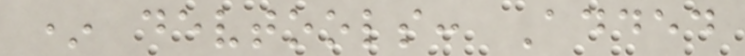* devtools: Added
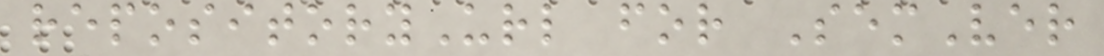repositoryUrl for SemVer
